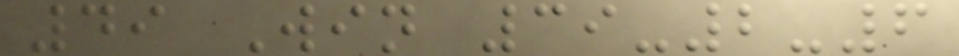49 Win 39-2-6
